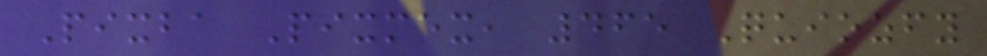Pixba Pixmex, 465 Quiozfy
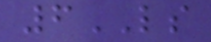6LS
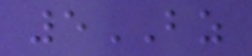5BZ
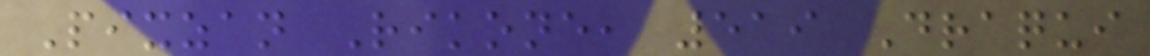Pixzan Rikone, 519 Draqui
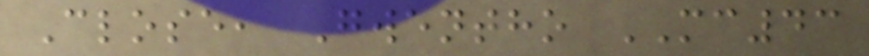Close, Gwentho MC43
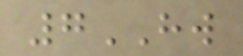7HW
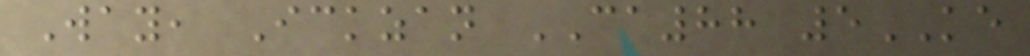Way, Ickzan CA88 5KE
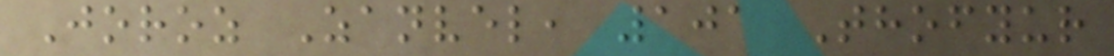Joroz Zanvel, 101 Thofyur
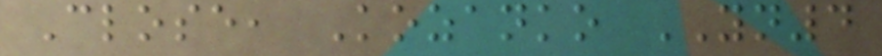Close, Kozanko YN4
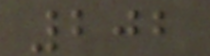202
